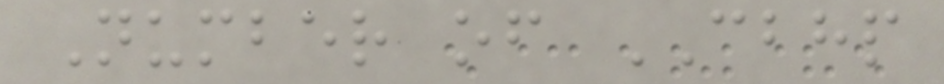Number of CBHP
